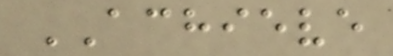ACHIEVE
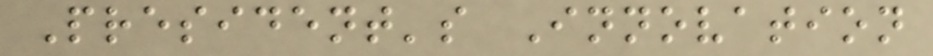President's Innovation
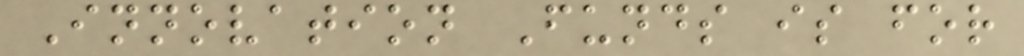Innovation Funds is for
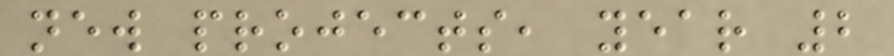new projects, year 2
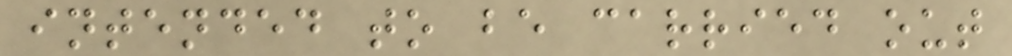intended to be carried out
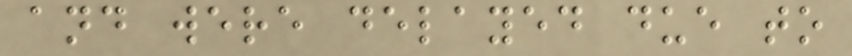and were delayed due to
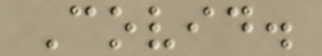Covid.
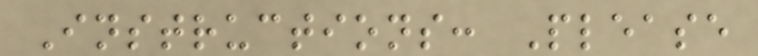Instructions: Please
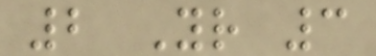2 Yr 3
